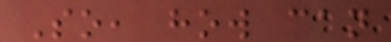So, how can
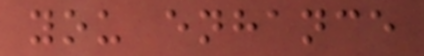you enhance
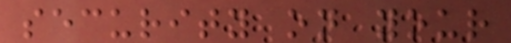security on your
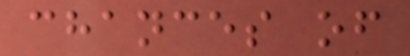chances of
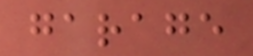garage
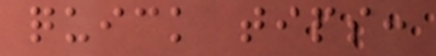quick tips:
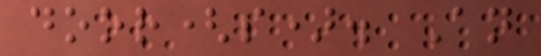door(s). An
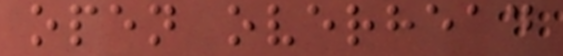open overhead
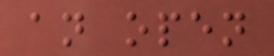an open
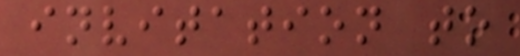invitation to
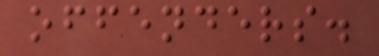offenders.
